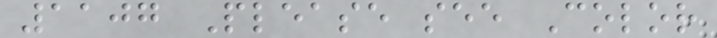1107 Please see Color
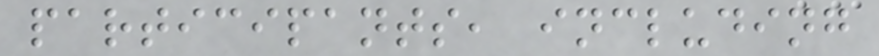participants, including
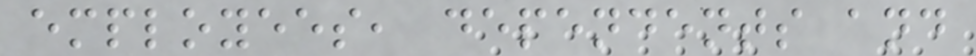employees, dependents and
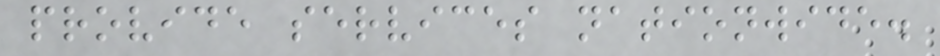provide services nationwide.
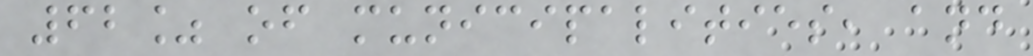62% of municipalities, and
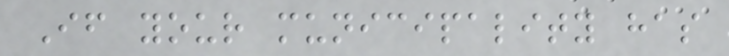If your municipality has
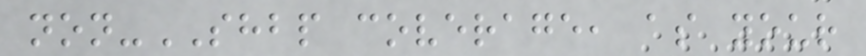non-SHBP coverage, as your
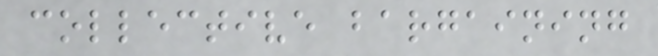collective bargaining
